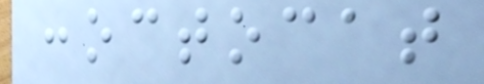:octocat
